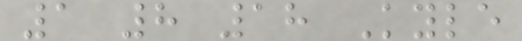1 8 18 Kyle
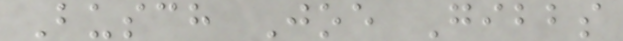Busch Joe Gibbs
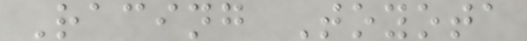Racing Toyota
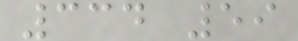334 59
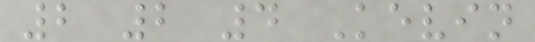2 2 4 Kevin
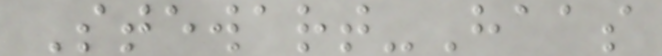Stewart-Haas
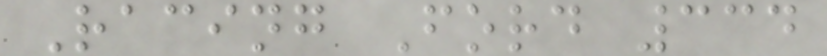Racing Ford 334
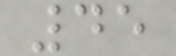45
